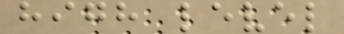high level
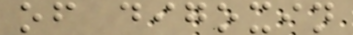of digoxin
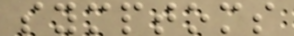symptoms
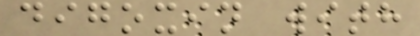digoxin with
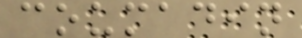coumadin
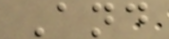And
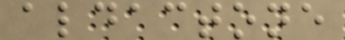aldactone
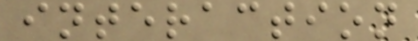interaction
